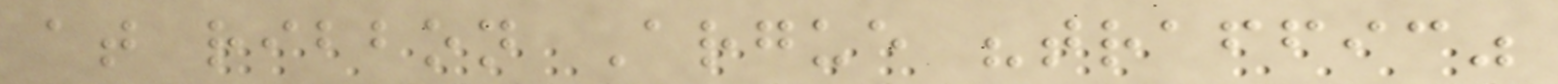at ribbon Argue "traffic"
